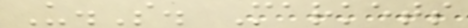U.S. Markets
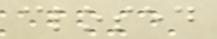closed
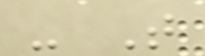- T
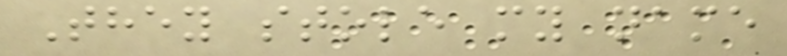They stole my name
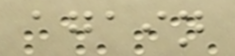again
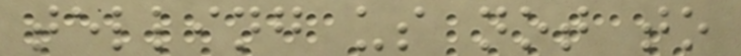telling us not to
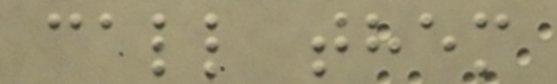call them
